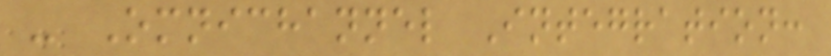- Omnichannel Integration:
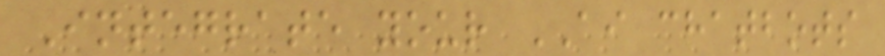Integrate your AI chatbots
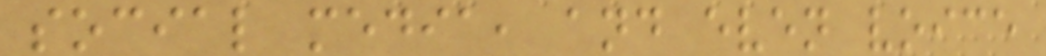social media, and even voice
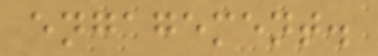engagement.
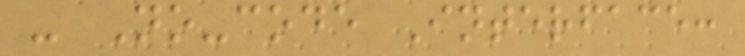- No-code Interface:
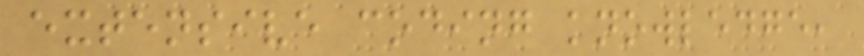extensive coding knowledge,
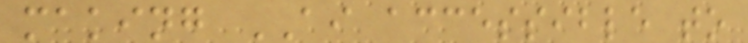making AI accessible to
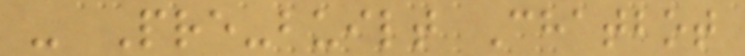- Pre-built Chatbot
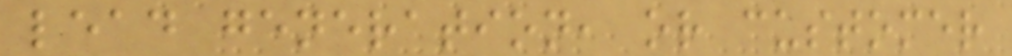lead generation, or customer
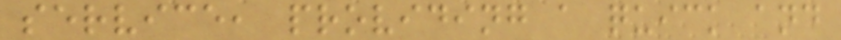service, providing a quick and
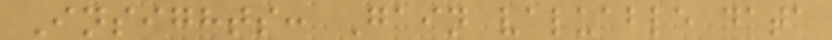Insights: Gain valuable data
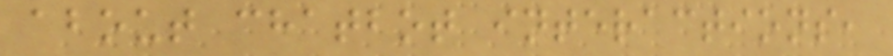about chatbot interactions,
